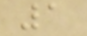1
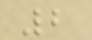2
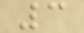3
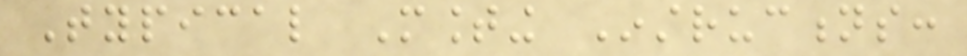Typical Mounting Instructions:
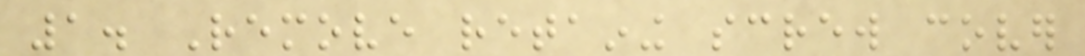1. Remove retaining screw cover
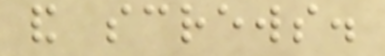and screws.
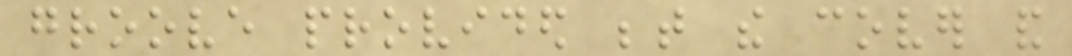groove provided between the cover and
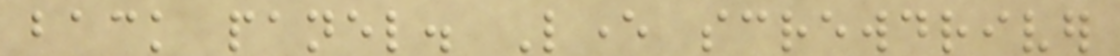back panel. Lever screwdriver
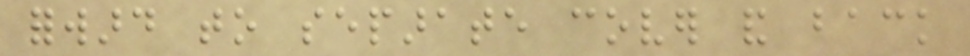forward to separate cover and back
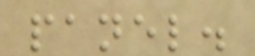panel.
